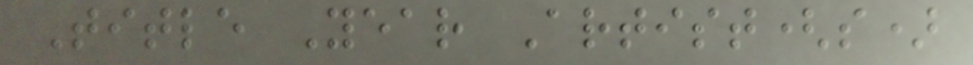Title Year Artist(s)
